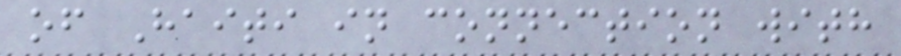of Haiti in connection with
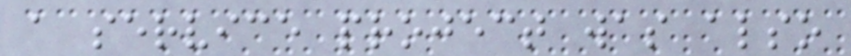a service project was also
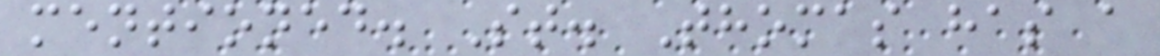mentioned. St. Thomas has a
